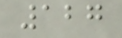127
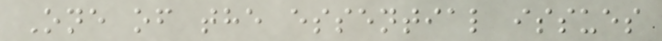One of the essential issues
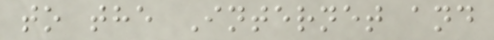to the Internet and
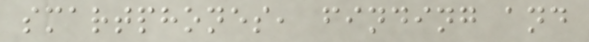smartphones, finding and
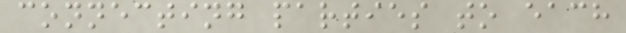connecting parties to each
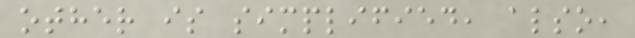other is simplified, also,
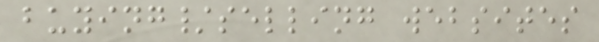buying/selling websites
